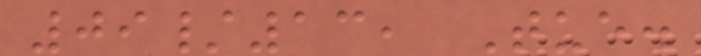09/13, Tue.
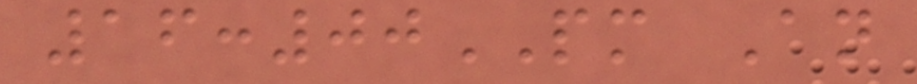16:00PM An
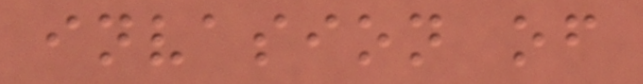invasion of
